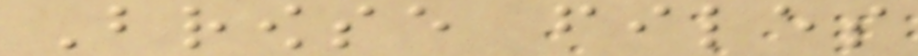Browse files
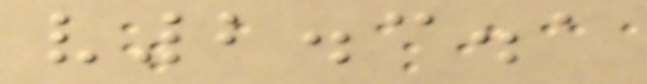v2.3.1
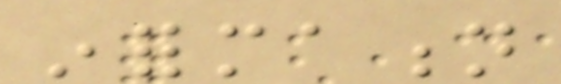information
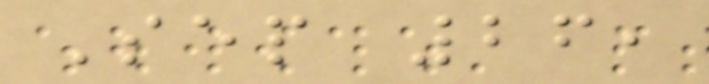Sep 26,
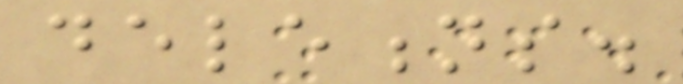deletions.
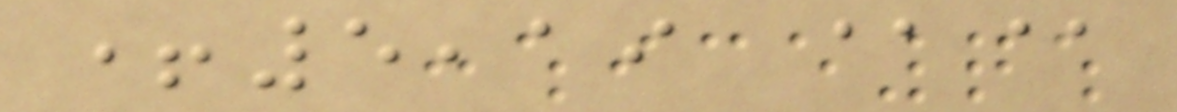+5,19 @@
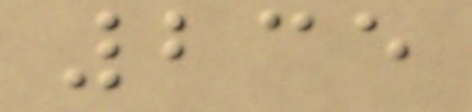235
